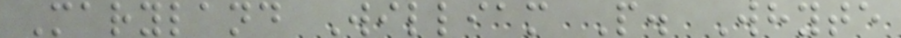Maryland William P. Whyte
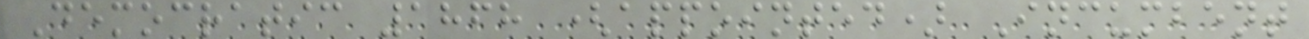Democratic 1868 (appointed) Incumbent
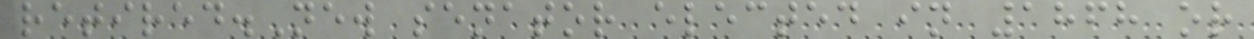retired.New senator elected in 1868 or
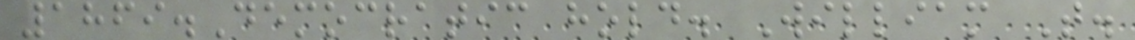1869.Democratic hold. William T.
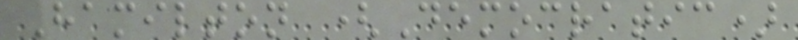Hamilton (Democratic)
